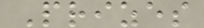Prizes
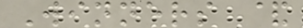Winners &
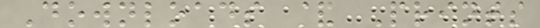Downloads & Prints
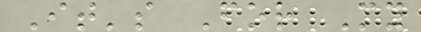It's For My
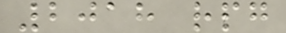2018 rpg
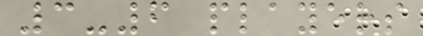3-6 players
